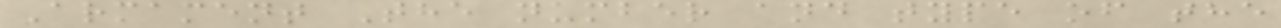Armament The number and type of the
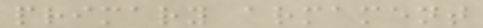primary armament
